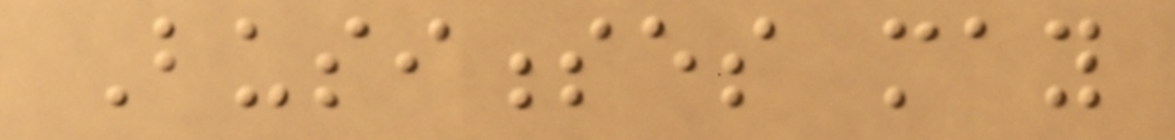Businesses may
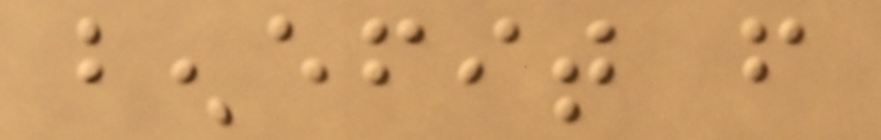benefit from
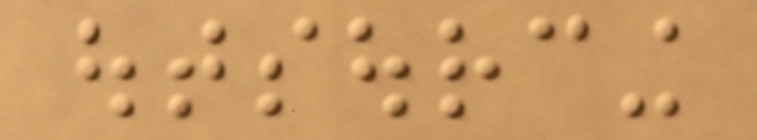outsourcing
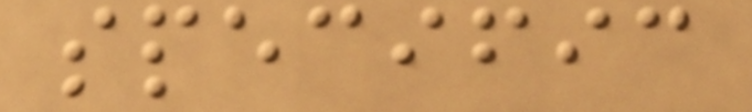specific
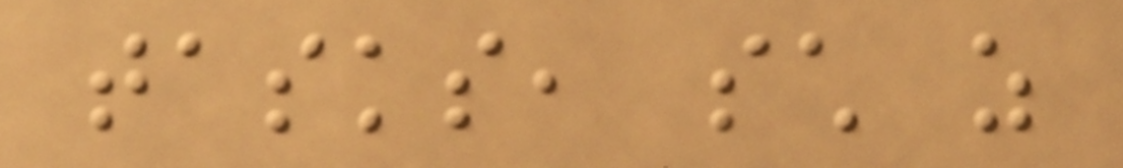tasks, such as
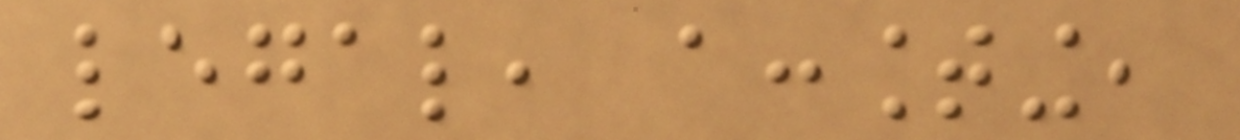legal, accounting,
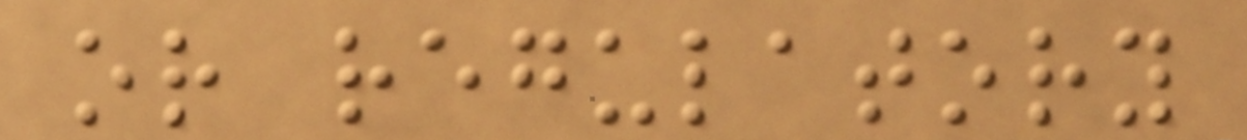or regulatory
